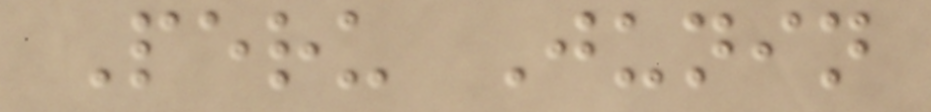Peru Junin
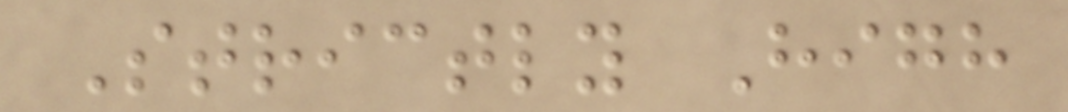Strictly High
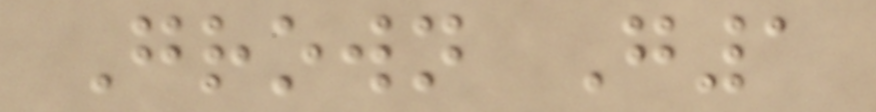Grown G1
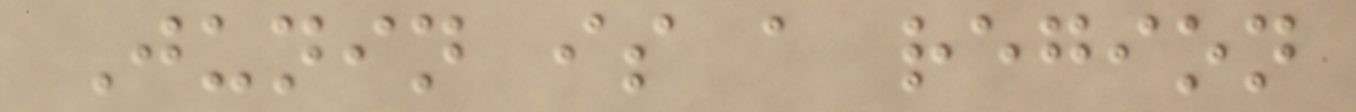Junin is a region
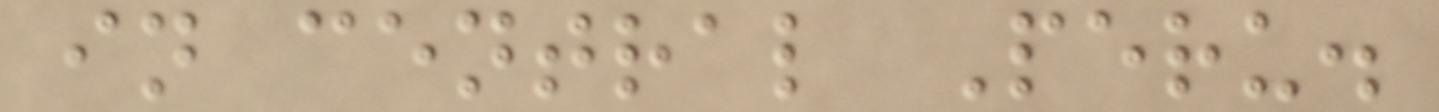in central Peru.
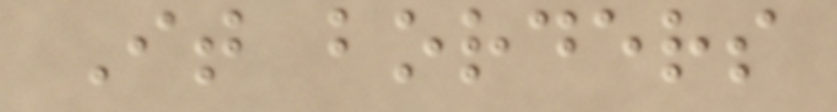It borders
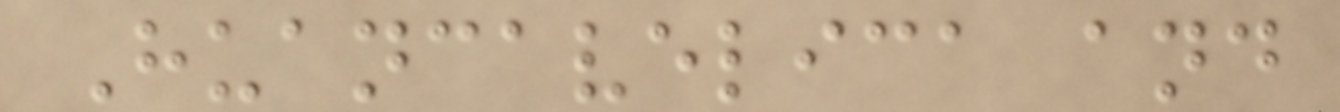Huancavelica and
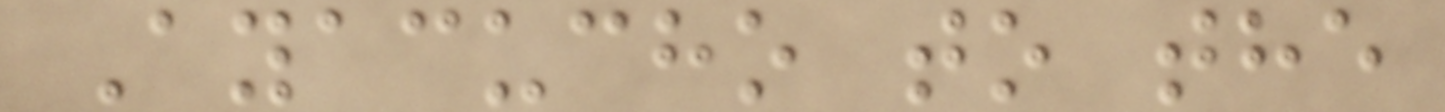Ayacucho to the
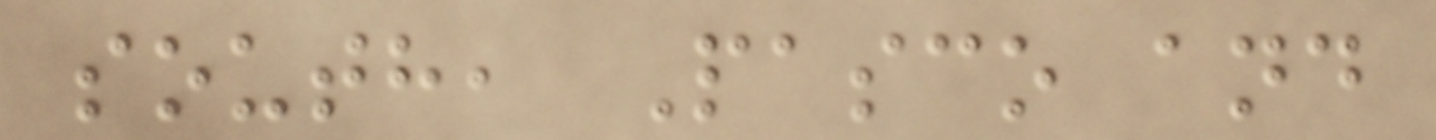south, Pasco and
